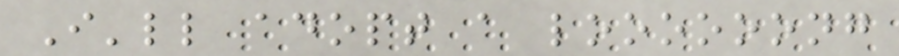I'll adopt a loooooong
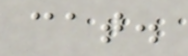cat.
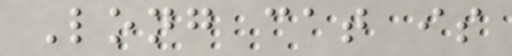Long cat is
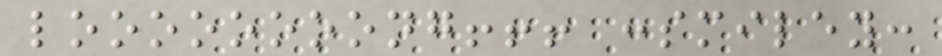loooooooong!!! :smiley:
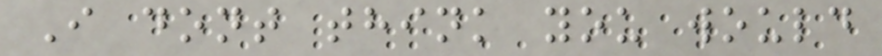I dont think you would
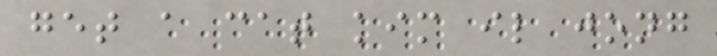get a cat kim il jong
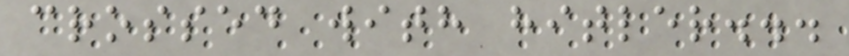crossed with hitler...
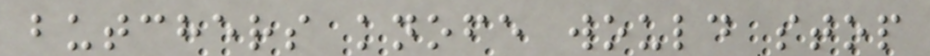butchers knofe would stop
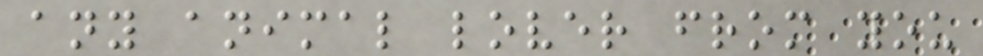any animal lover from you
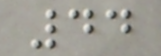44
